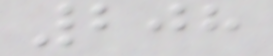208
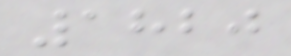1820
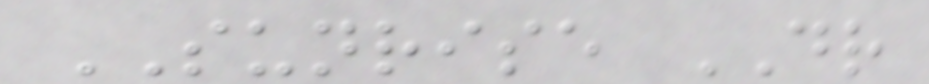SUNRISE DR
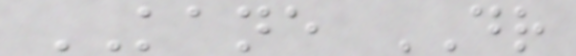KANE DR
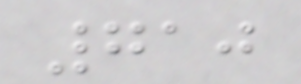710
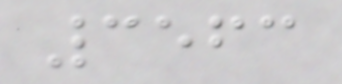3563
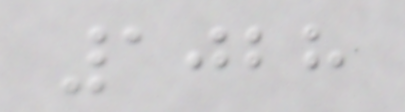1028
